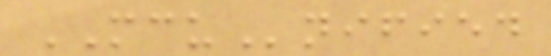MCUnified
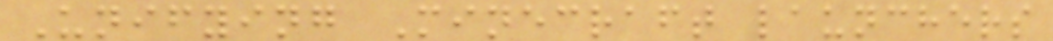Unifying Minecraft launchers
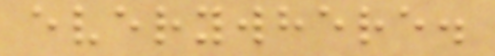everywhere.
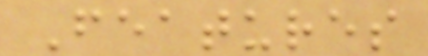Features
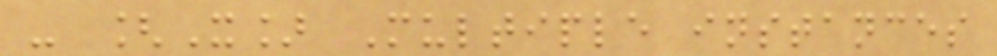- [X] Multiple instances
